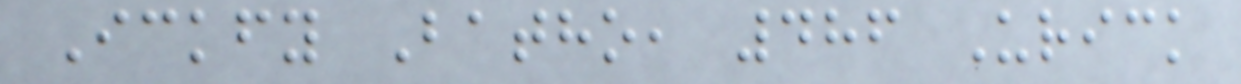Ickfy Batho, 486 Urick
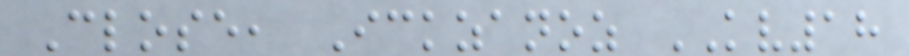Close, Ickzanoz KV18
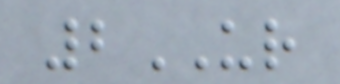2UR
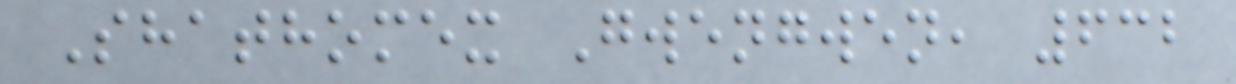Shathomex Gwengwen, 632
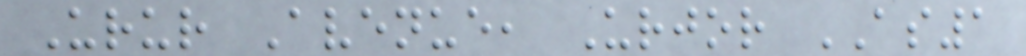Urur Avenue, Urjor AS1
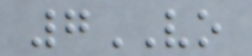7VO
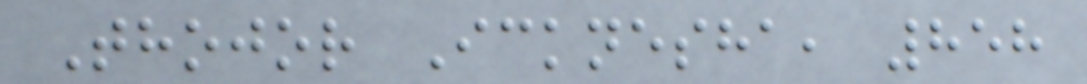Thojor Icknesha, 858
